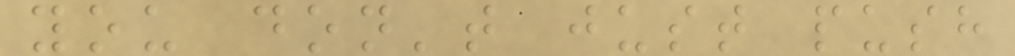you don't just push
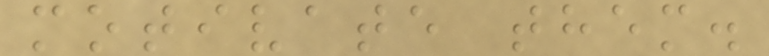motivate them.
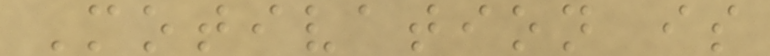Motivation is
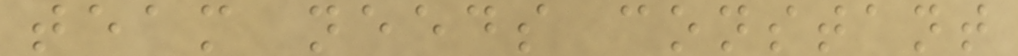team needs constant
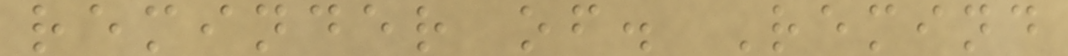reminder of. Remind
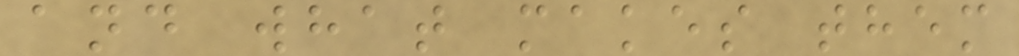and what makes them
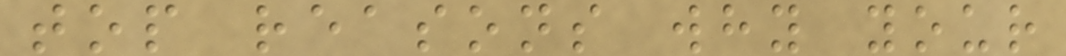top reasons why your
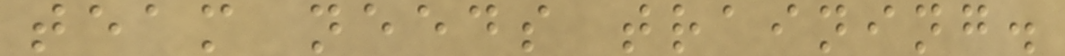team needs training.
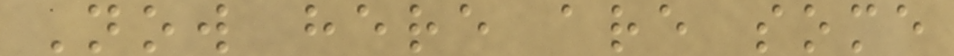Now here are some
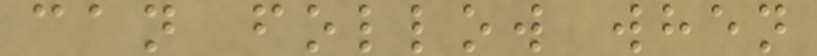can follow when
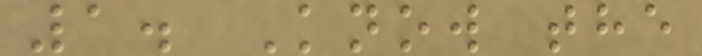1. Know the
